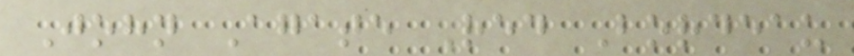John Agate Red Bordeau
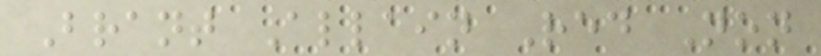Brant Allain Red Non
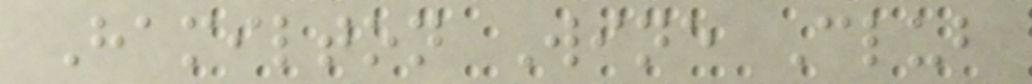Hamilton Wine Club
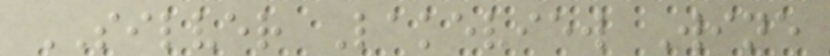SILVER Lakeview Wine
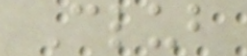Club
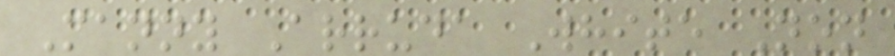Manny Arruda White Non
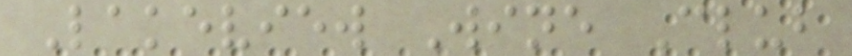Lakeview Wine Club
